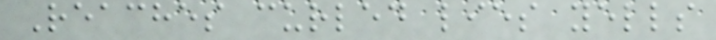Reaches curled lies yells
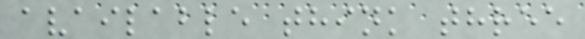available think three
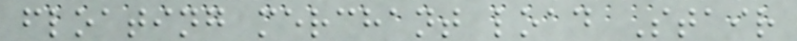floating merchant load Stair
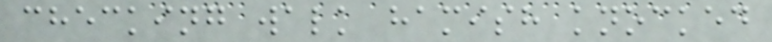checking walk hamish knocked
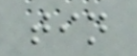tin
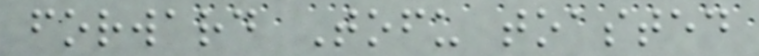forward Tofu toasted
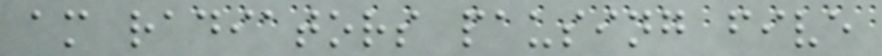am radiators pausing five
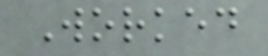Worked
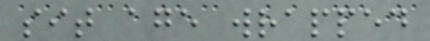sit age wrapped
